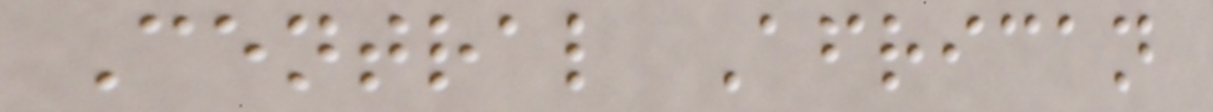Central African
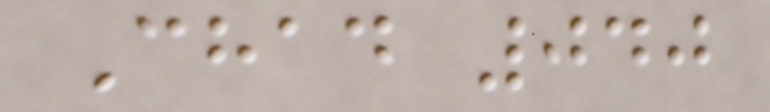Chad 040
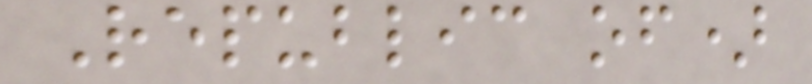Republic of)
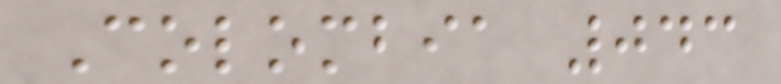Colombia 043
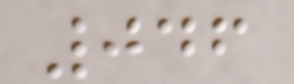046
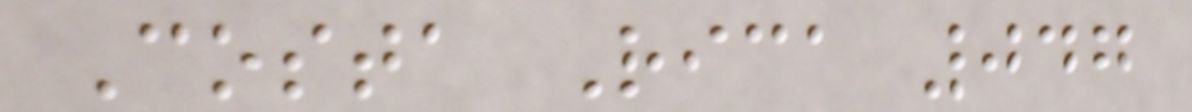Costa Rica 047
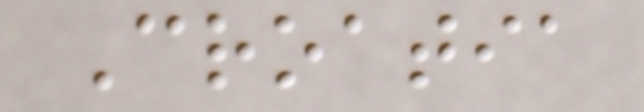Croatia
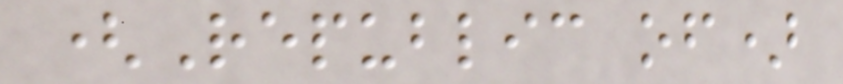(Republic of)
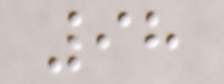98
